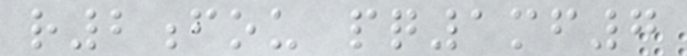r2fou pq1mf7
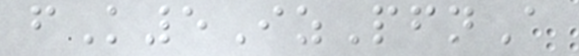fK5IzPfnA
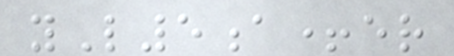yL5a+er
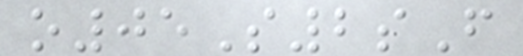o05S2sF
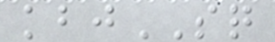kbjSQ
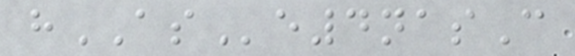hASe4nasC
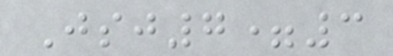Jsj7=3
